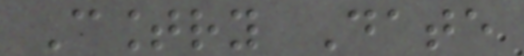Country Date
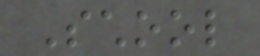School
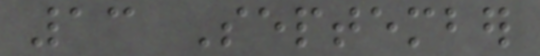13 September
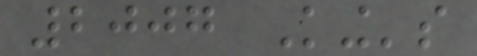2007 King's
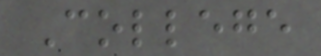College
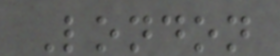London
